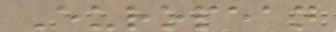European
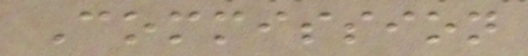Commission
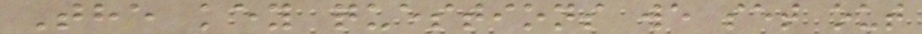The key questions we set out
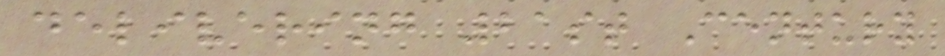delivering 21st Century
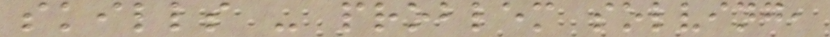skills - problem solving,
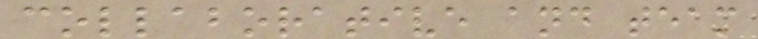collaborative and team
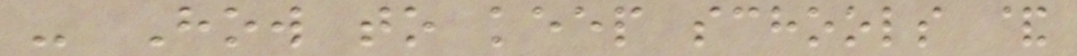- How to keep schools &
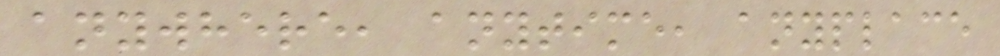anywhere, anytime, anyplace
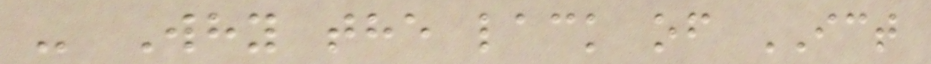- Why the lack of ICT
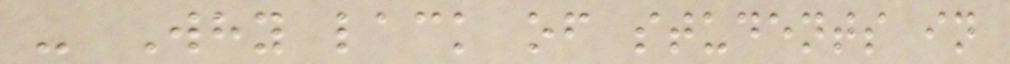- Why lack of students in
